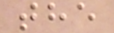the
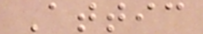Attic
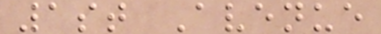1st Avenue
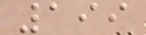199
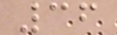36
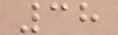38
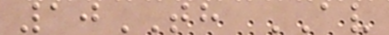10TH AV
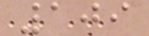109
